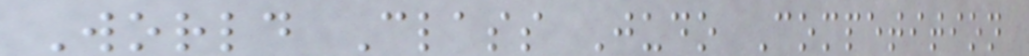World Class Judo Competition
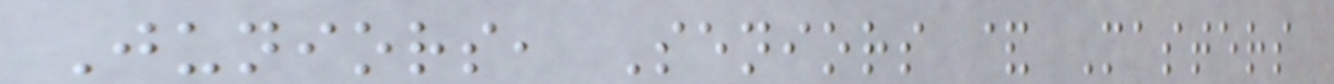Juniors, Seniors & Masters
